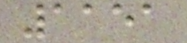1151
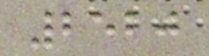2520
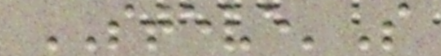STEVE'S
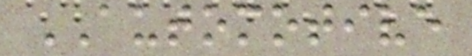AUTOMOTIVE
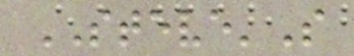STEVE'S
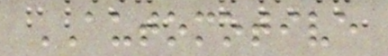AUTOMOTIVE
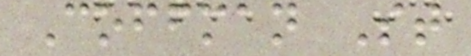Coffman St
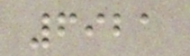6921
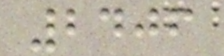2406
